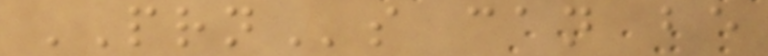PRNs can be
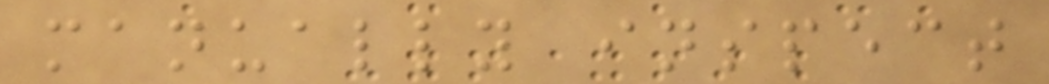manually inspect
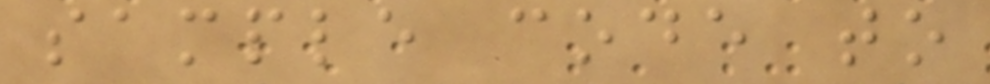sample code to
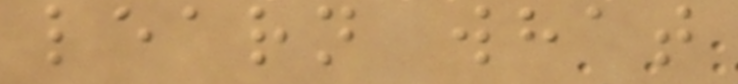learn what
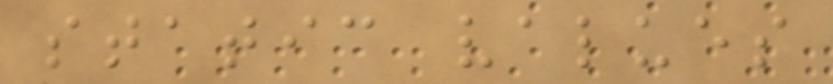static values
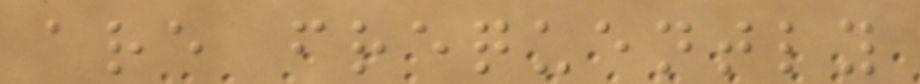are frequently
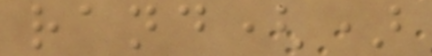rand()
